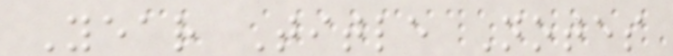Year Title Notes
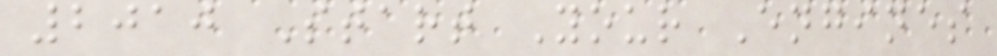2010 Start Your Engines
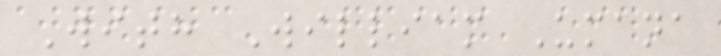With William Umana
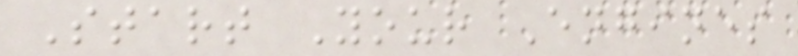Start Your Engines
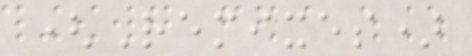(Remixes)
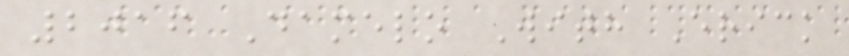2016 Damelo With Erick
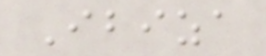Ibiza
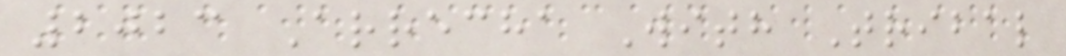2023 Arrecha With Tribal
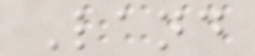Land
